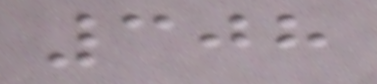308
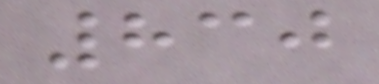830
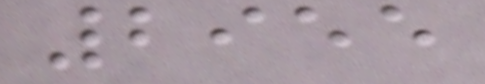2955
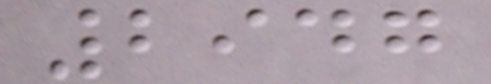2947
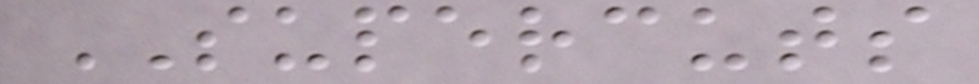SUPERCUTS
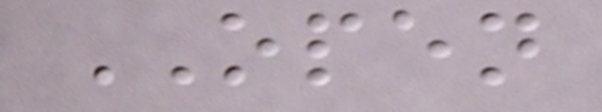OPEN
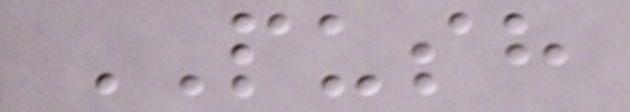PUSH
